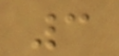3
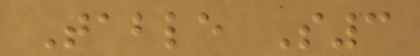Table S3
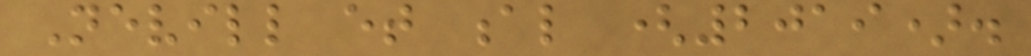Nevill et al (2019).
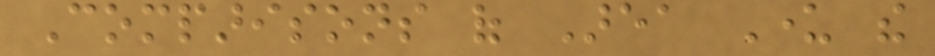Comparisons of Area Under the
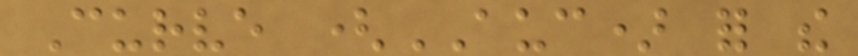Curve (AUC) for the
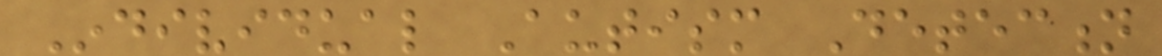Individual Autism Detection
